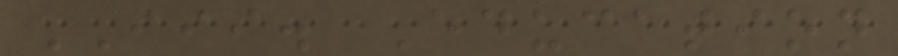III. Education
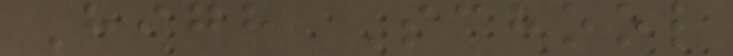High School
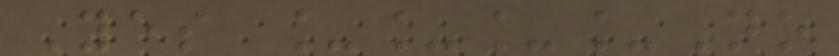Yes ____No
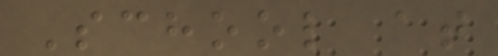School at
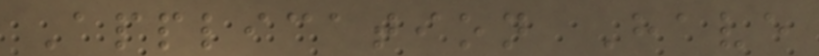Application Have
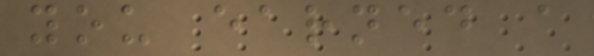you earned a
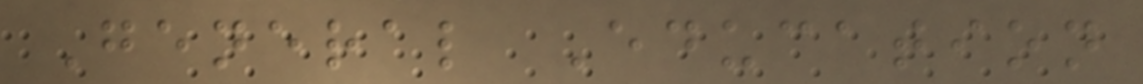General Education
